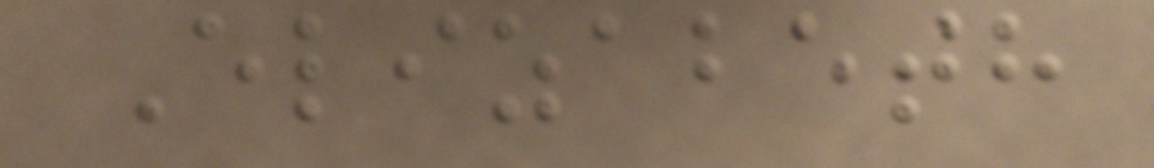Elizabeth
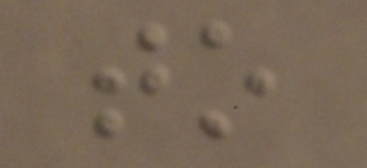to
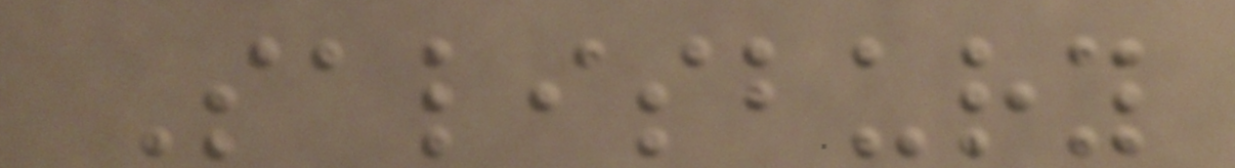Salisbury
